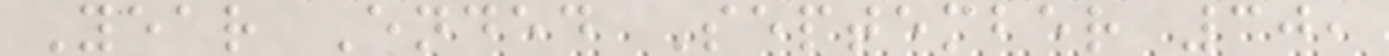Year Ended September 30,
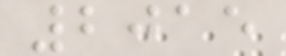2015
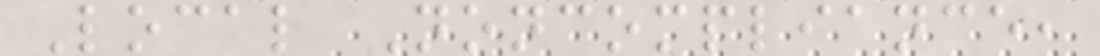Local Noncompliance,
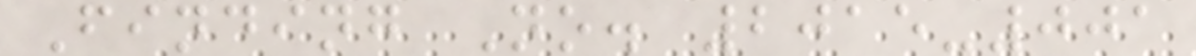Finding No. 2015-001
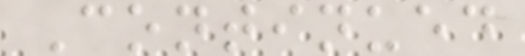Continued
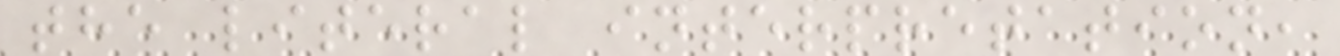the literal interpretation,
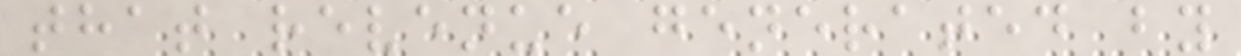that revenue generated by
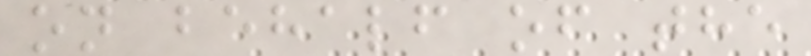on behalf of the
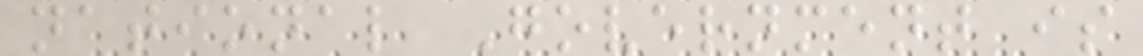national Government is
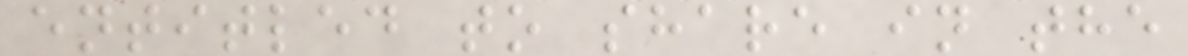entitled to share in the
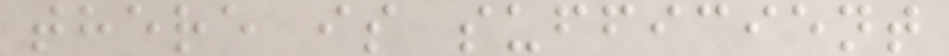there is sufficient
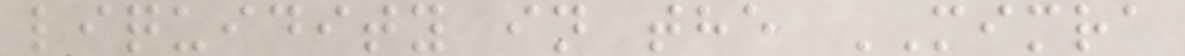liquidity in the MIMRA
